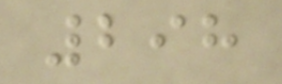298
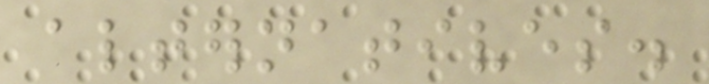alternatives.
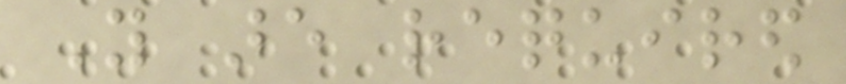You are required
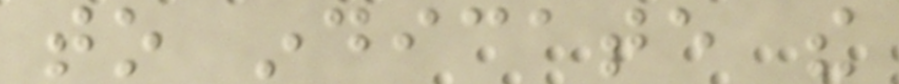to indicate the
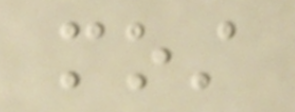most
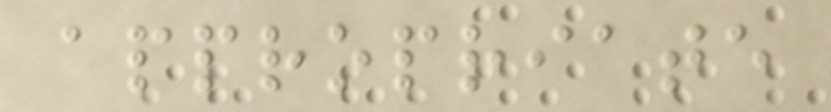appropriate
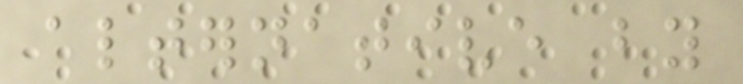alternative by
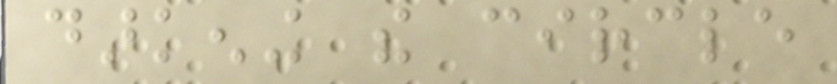darkening the circle
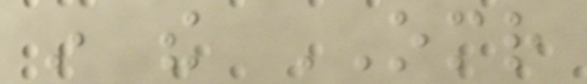in the OMR
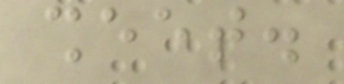sheet.
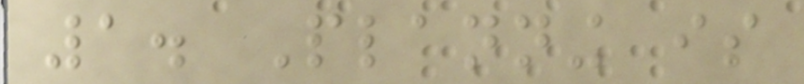1. Planning is
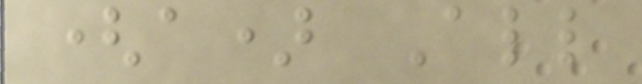(a) All
